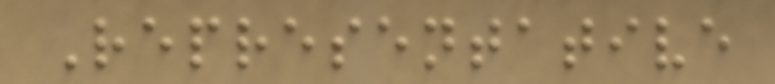Representative
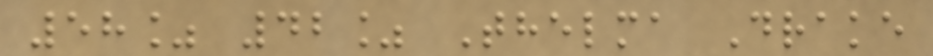58% 42% Thelma Drake
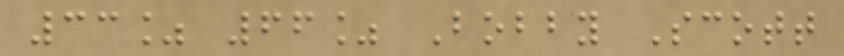33% 66% Bobby Scott
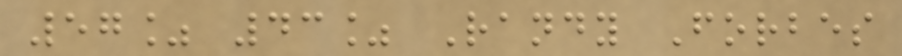57% 43% Randy Forbes
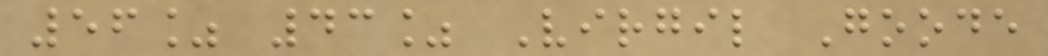56% 43% Virgil Goode
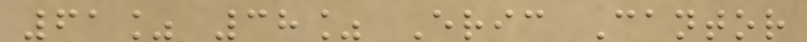61% 38% Eric Cantor
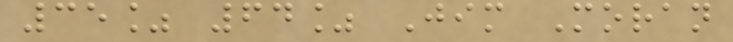35% 64% Jim Moran
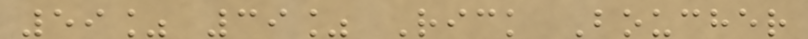59% 39% Rick Boucher
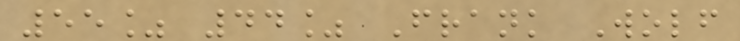55% 44% Frank Wolf
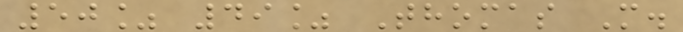50% 49% Thomas M.
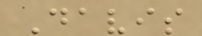Davis
